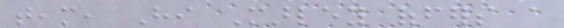team, Hi Marley offers a
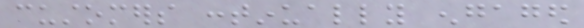customers continually engaged
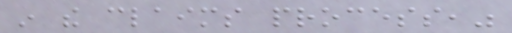in the claims process,"
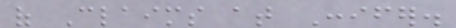of Claims at Conifer.
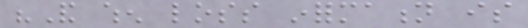"And when loss information is
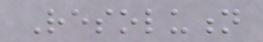Resolution
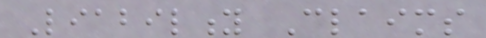Liability Claims
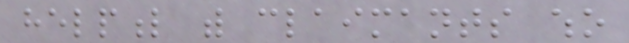helpful with claimants who
